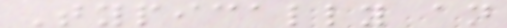Typically an
